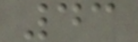43
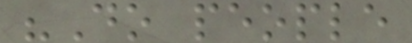"Do people
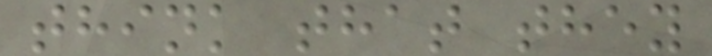think that they
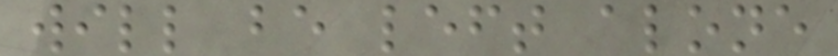will be left alone
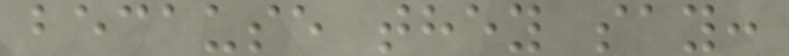because they say:
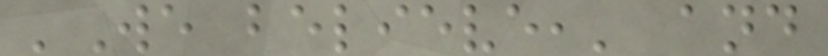'We believe,' and
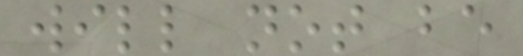will not be
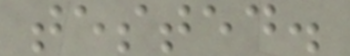tested.
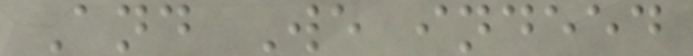And We indeed
